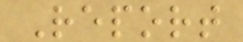Report
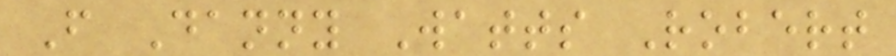F Danny Watts Robert
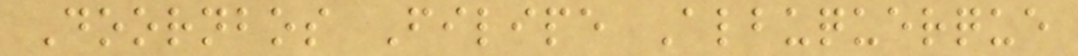Doornbos Filipe Albuquerque
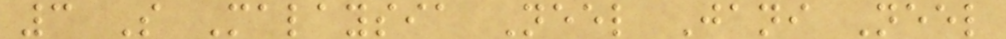3 S Malaysia Neel Jani Neel
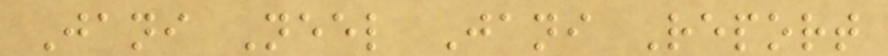Jani Neel Jani Report
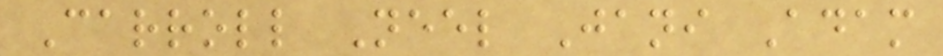Carroll Neel Jani Adam
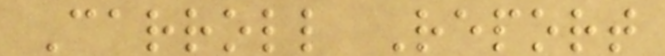Carroll Report
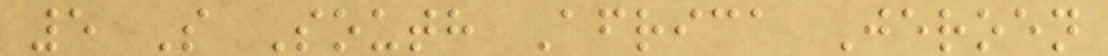5 S South Africa Jeroen
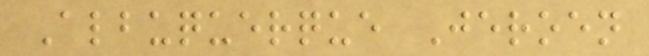Albuquerque Jeroen
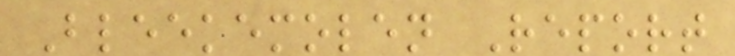Bleekemolen Report
